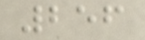256
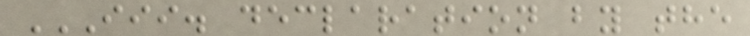III. DECLARATION BY THE
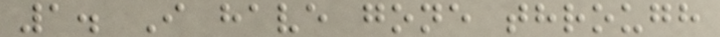1. I have gone through
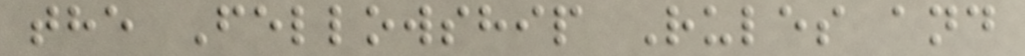the Fellowship Rules and
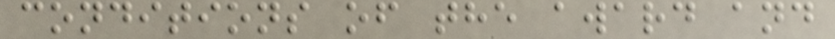conditions of the award and
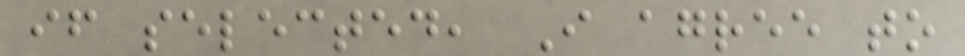if selected, I agree to
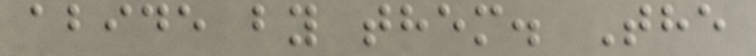abide by them. The
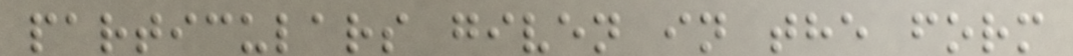particulars given in the form
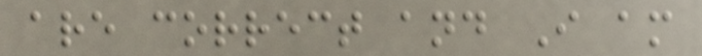are correct and I am
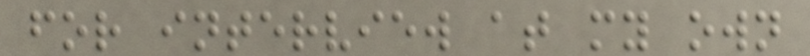for interview at my own
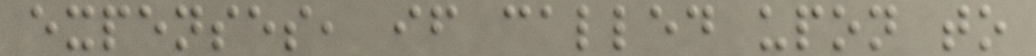expenses, if called upon to
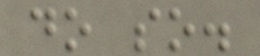do so.
